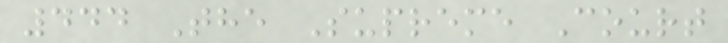444 The Supreme Court
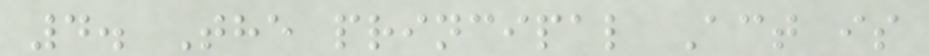4. The principal Act is
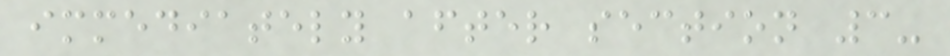immediately after section 3-
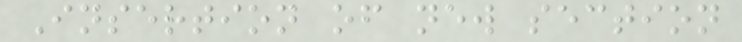Insertion of new section
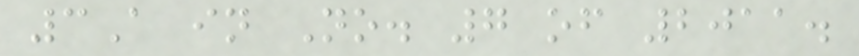3A in No. 7 of 2011.
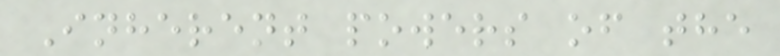Inherent powers of the
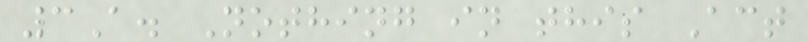3A. Nothing in this Act
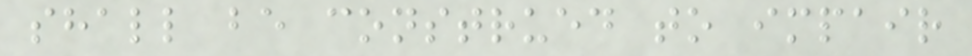shall be construed to impair
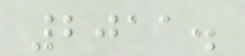2011.
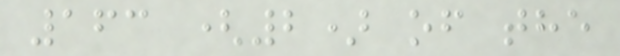163 (2) of the
